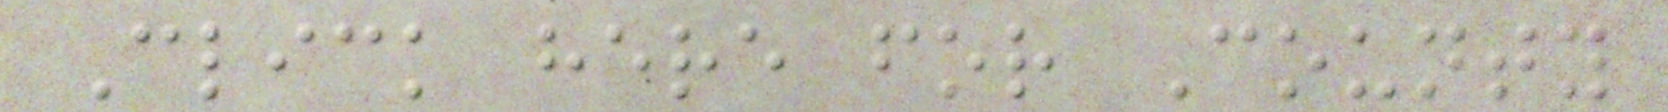Click here for County
